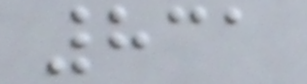831
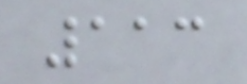113
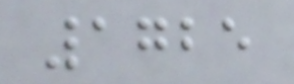1725
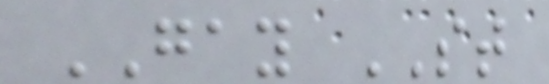GAY ST
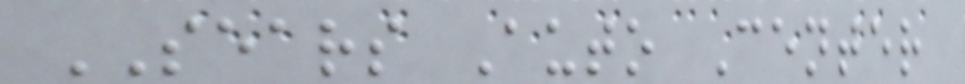SEARS Auto Center
